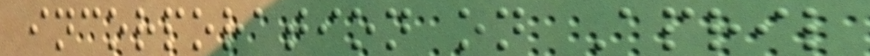incorporation on April
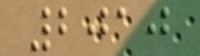2010
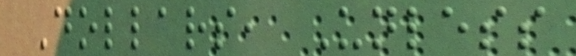Dollars, Unless
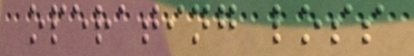operating loss
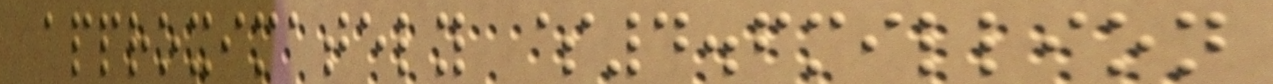approximately $4.6million
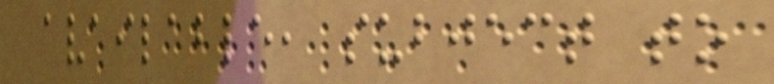available, subject to
